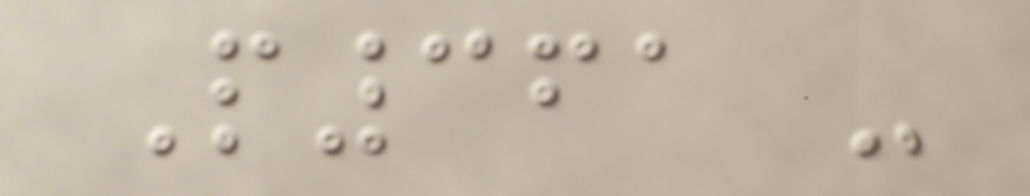P361 -
